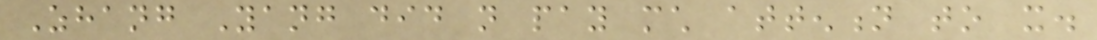Zhang Yang did not pay much attention to it.
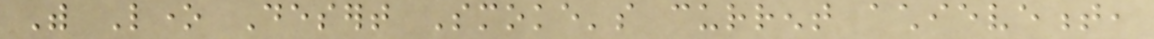With Lone Desert Smoke's current achievement,
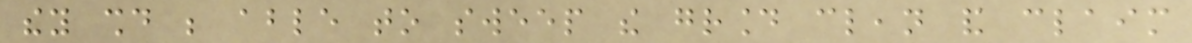they should be able to sweep the ground clean and claim
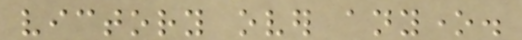victory over anyone.
